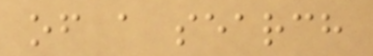of a search
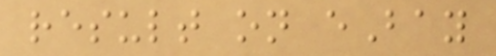result on eBay
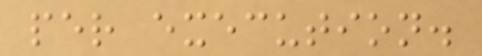per execution.
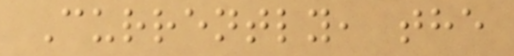Currently, the
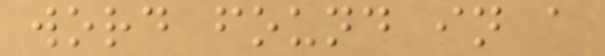word found in a
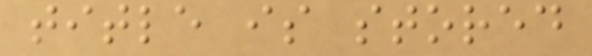title is stored
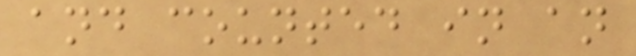and counted in an
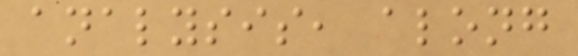analysis, along
